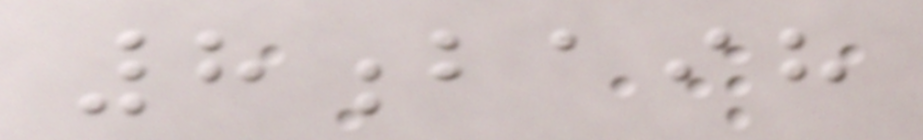8baih
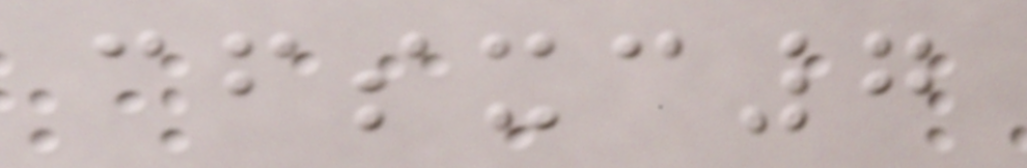cfsxc7
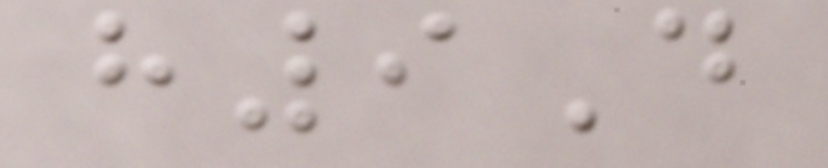h9D
